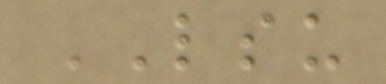LSU
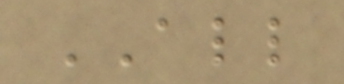ALL
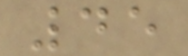45
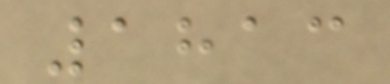1813
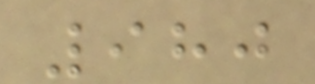980
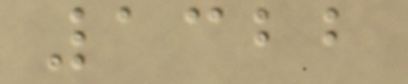1322
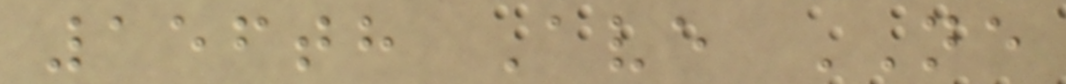156th Ave NE
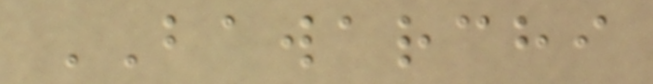BAWARCHI
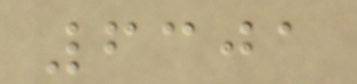6301
